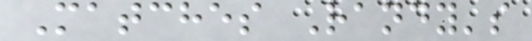Matches Randy's
